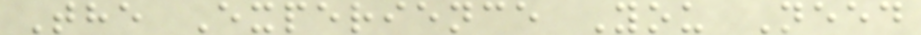The Experience You Need
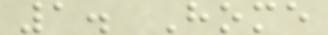1. Home
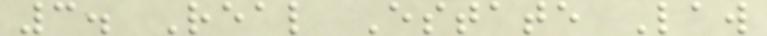3. Real Estate Law
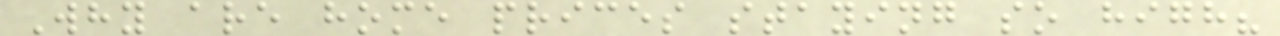Why are home prices staying so high?
